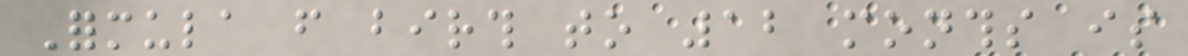Formula from birth to 12 months is
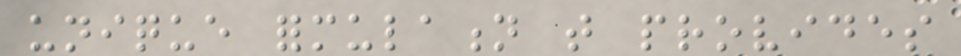unique formulation that provides
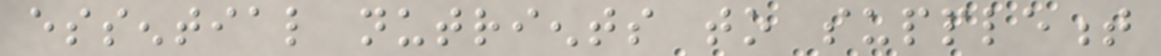essential nutrients to supplement
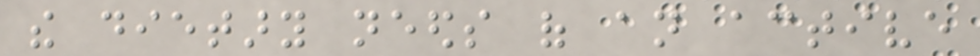the dietary needs of an active
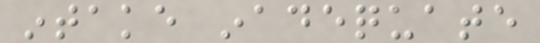intake inadequate
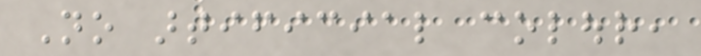No artificial colour,
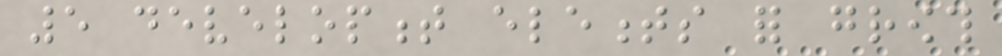5 development elements for growth
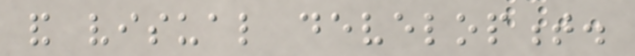and visual development.
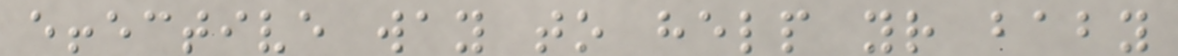effective way to help your baby
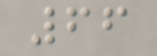66
